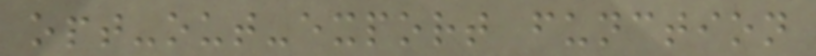opt-out-export function
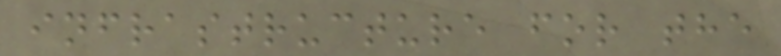infrastructure for the
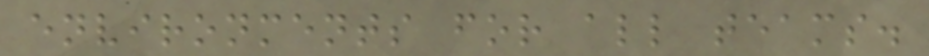environments for all teams.
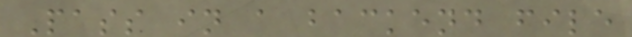Pass in a backend file
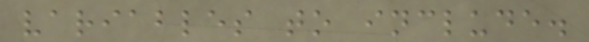variables to include.
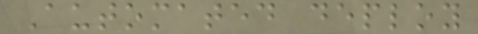Automated deploy
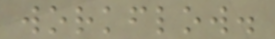workflow.
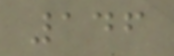146
